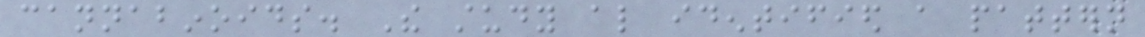cannabinoids. The study also identified a pattern
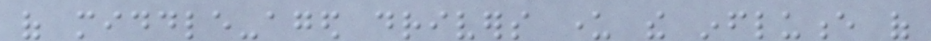of middle-aged drivers under the influence of
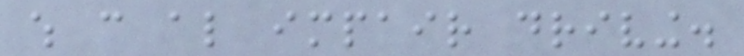which can also impair driving.
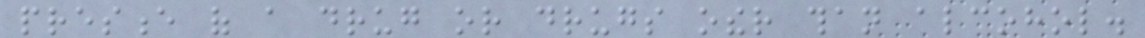presence of a drug or drugs other than alcohol.
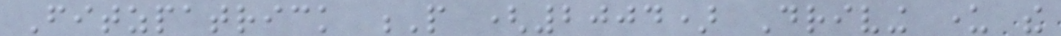Fitzpatrick P (2004) Driving under the
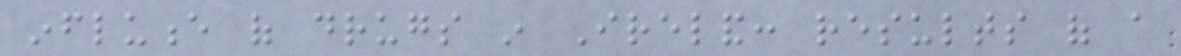influence of drugs in Ireland: results of a
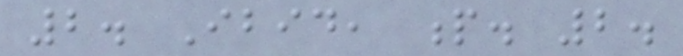2. Ibid, p. 2.
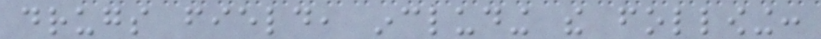drugs field, including the following:
